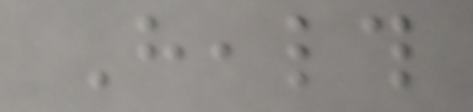Health
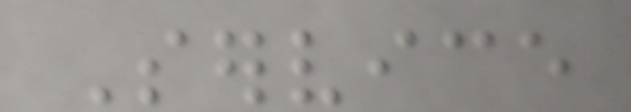Service
